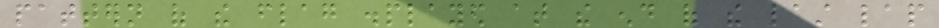pattern of the flag displayed at the end of the last lap
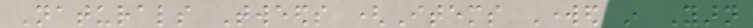Naturals Tweeds (Items Worked in Yarn
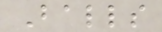Balls
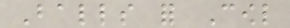Balls for Cowl
